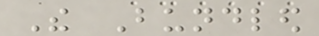The Bundled
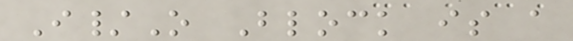I/O Block is a
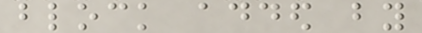block added by
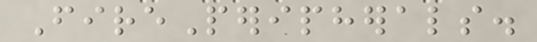FirePeripherals.
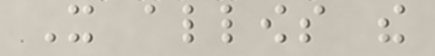It allows the
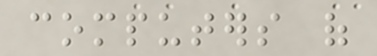computers of
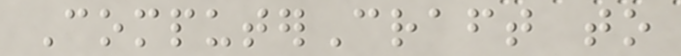ComputerCraft to
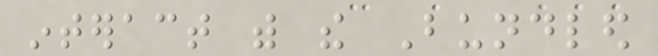interact with the Bundled
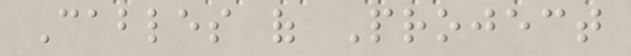Cables of Project
